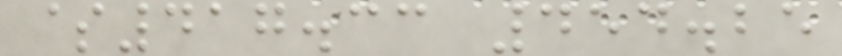$417.33 454.25
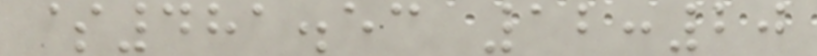$481.53 12:20
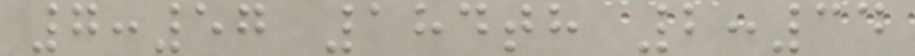7:57 184th 2:34
